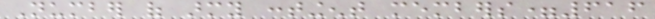Number of army contingent members=616
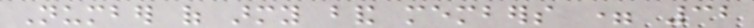Number of army band members = 32
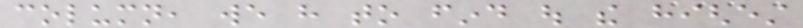column, we have to find out the highest
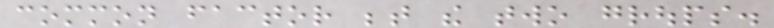common factor between the two groups.
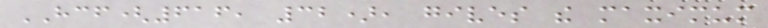HCF(616, 32), gives the maximum
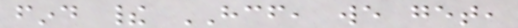find their HCF, we get,
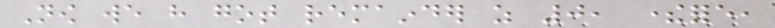Now we have got remainder as 0, therefore,
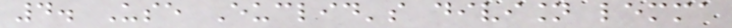4. Use Euclid's division lemma
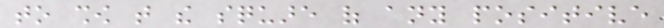to show that the square of any positive
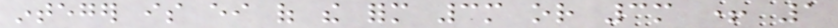integer is either of the form 3m or 3m + 1
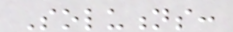Solutions:
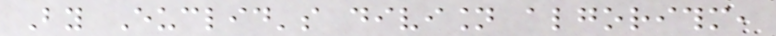By Euclid's division algorithm,
